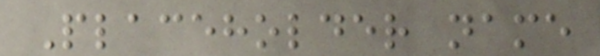Placeholder name
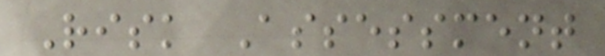Risk Assessment
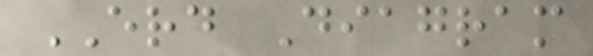ERD Diagram
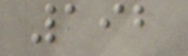192
